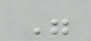"
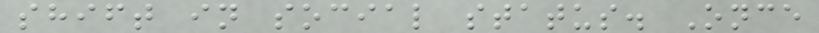shift in social status. Once
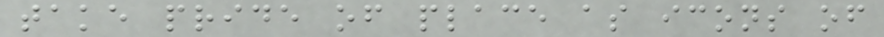take pride of place as icons of
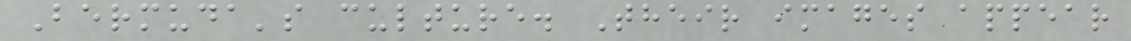Bermuda's culture. Their images appear
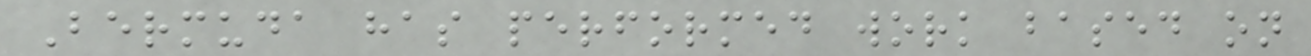Bermuda has performed work based on
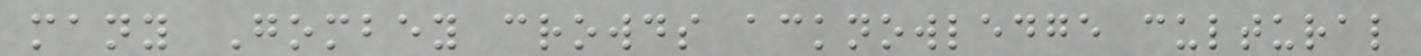many Gombey crowds acknowledge cultural
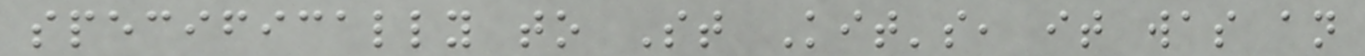specifically to St Kit's, it was an
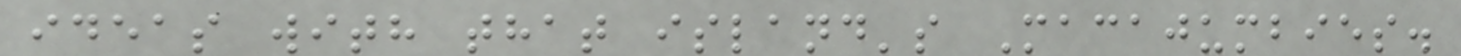ideas with that island's Macajumbies.
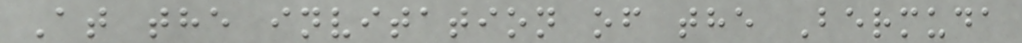At the invitation of the Bermuda
